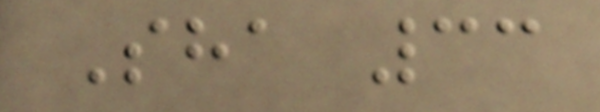Sha 33
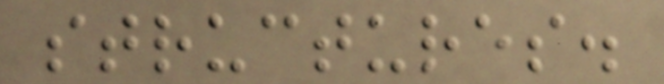structures.
